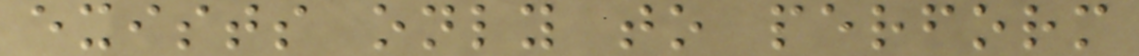exists only to perform
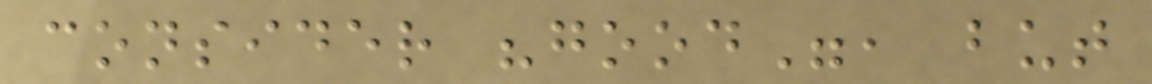consider "good", but
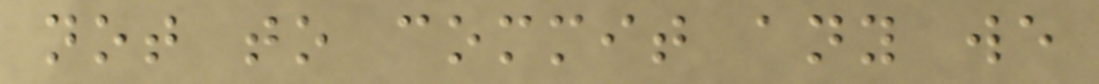not to commit any we
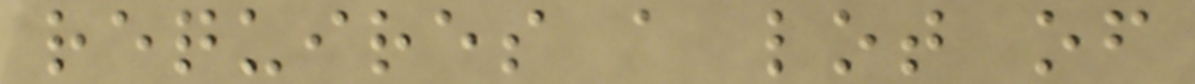requires a lot of
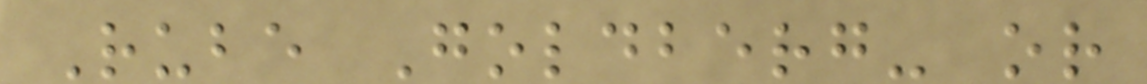Rube Goldberg- or
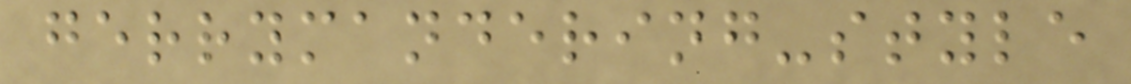gerrymandering-style
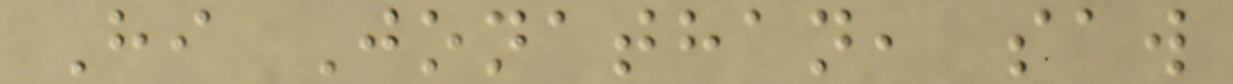Hi Jonathan, saw
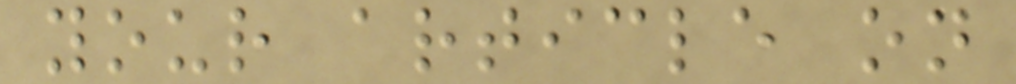your article on
